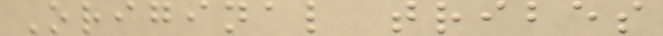Original tribes
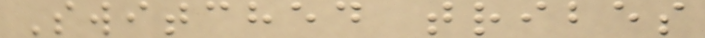Switched tribes
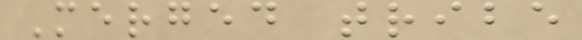Merged tribe
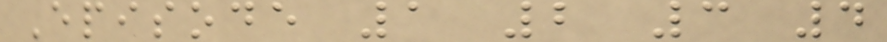Episode 1 2 3 4
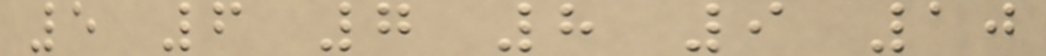5 6 7 8 9 10
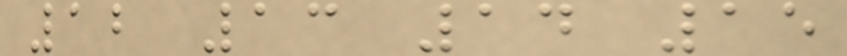12 13 14 15
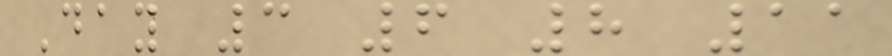Day 3 6 8 11
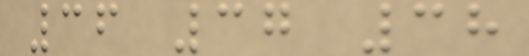36 37 38
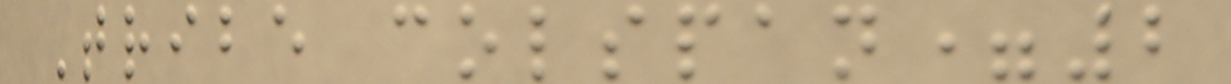Tribe colspan=2
